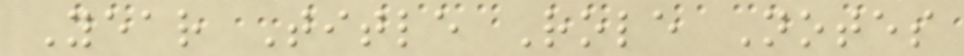Year Title Role Notes
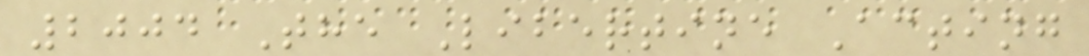2004 The Libertine Acting
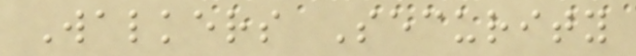Walkers Security
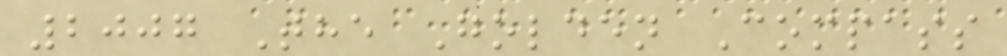2007 The Golden Compass
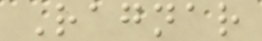Ragnar
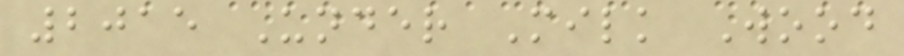2015 Under Milk Wood
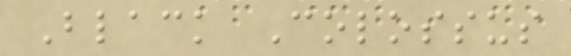Black Colossus
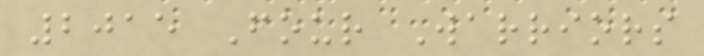2015 Four Warriors
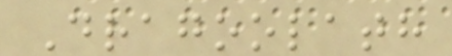Dragoolath
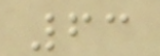63
